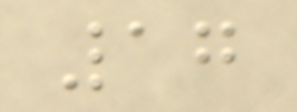17
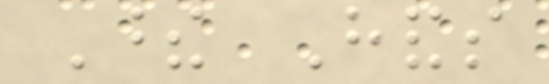These Hands
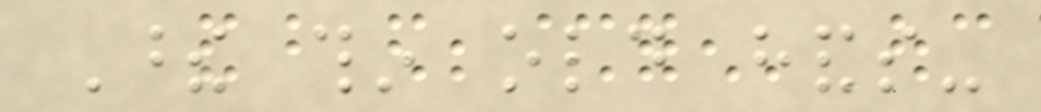These thin old hands-
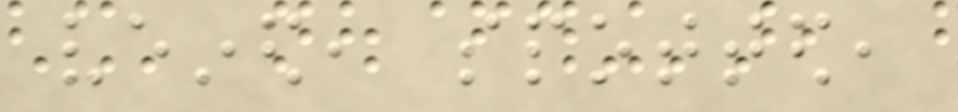veined, spotted,
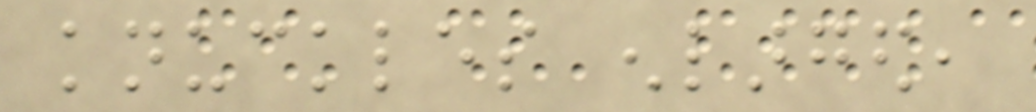knuckles enlarged,
